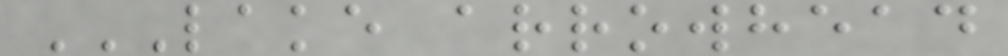LAKE ARROWHEAD
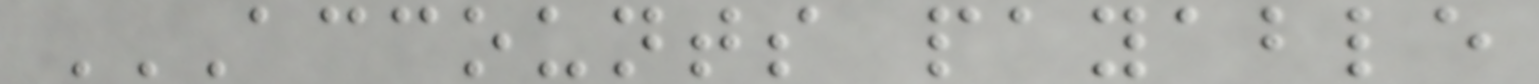ACCOUNTS PAYABLE
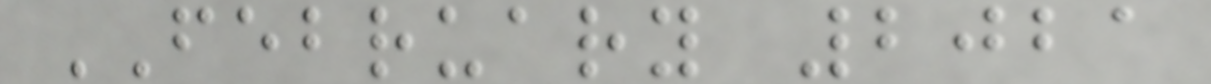FEBRUARY 2021
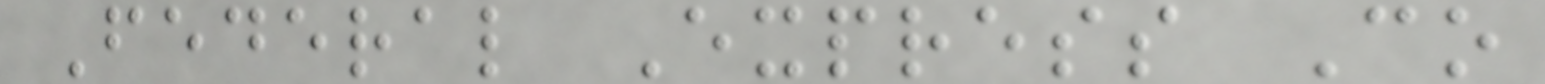Federal Express Co
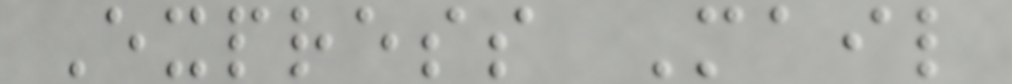Express Mail
